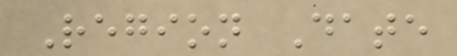Region Date
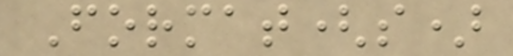Format(s)
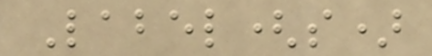Label(s)
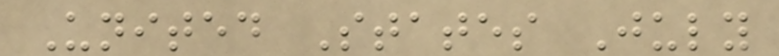United States July
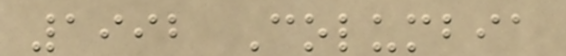1992 Columbia
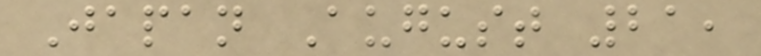Japan August 21,
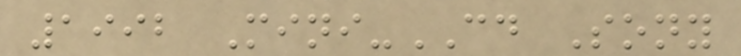1992 Mini-CD Sony
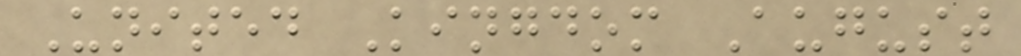United Kingdom August
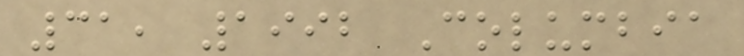31, 1992 Columbia
